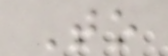To
